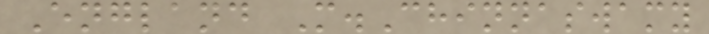England M.Chinnaswamy
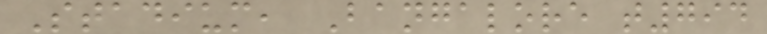Stadium, Bangalore t794
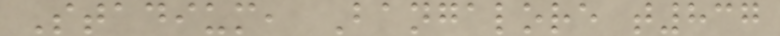Stadium, Bangalore t837
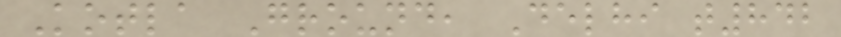Kotla Ground, Delhi t842
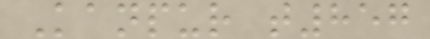Kanpur t857
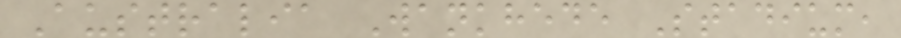Australia Wankhede Stadium,
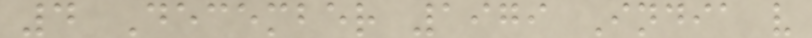4 December 1979 India v
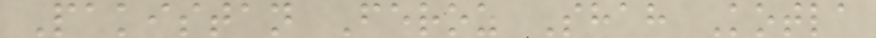Pakistan Feroz Shah Kotla
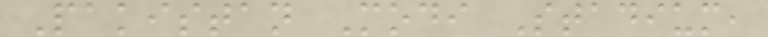Pakistan Modi Stadium,
